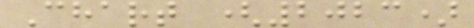Chart (2023)
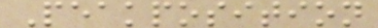Peakposition
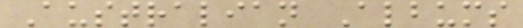Australian Albums
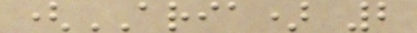(ARIA) 2
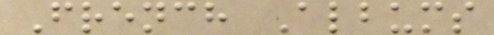French Albums
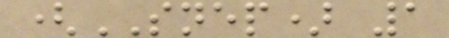(SNEP) 1
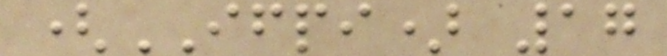(IFPI) 17
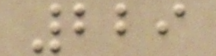229
